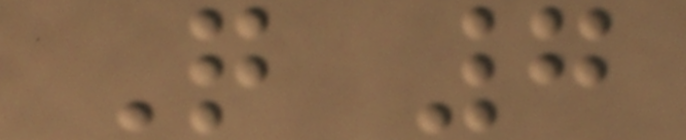Q 7
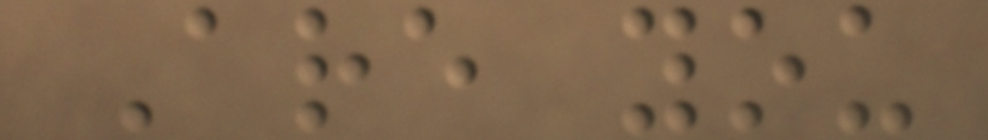Are you
